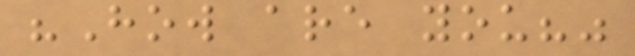"How are you?"
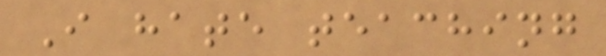I hate teaching
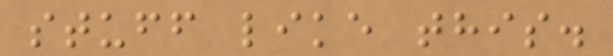stuff like this.
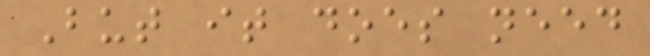But it does need
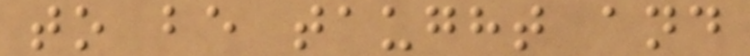to be taught and
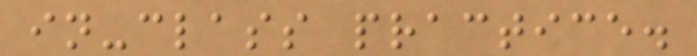in-class practice.
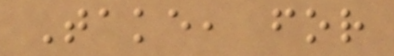Take, for
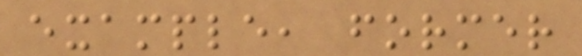example, former
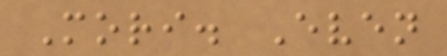Mori. Even
